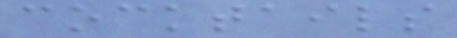cocktails
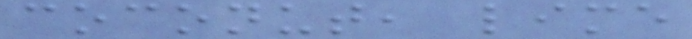coconut, lime
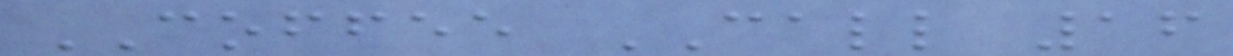COFFEE CALL 16
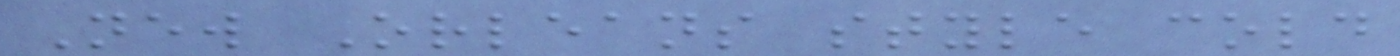New Orleans style cold
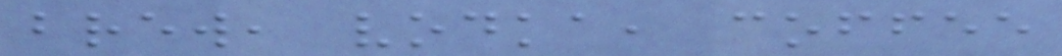brew, vodka, coffee
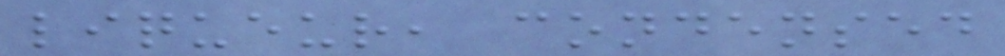liqueur, condensed
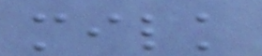milk
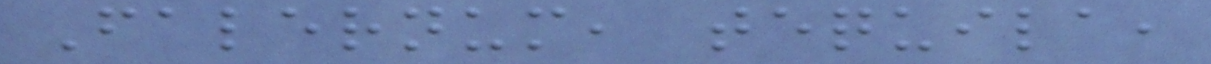Falernum, tequila,
